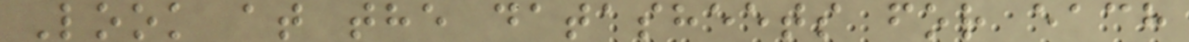Look at the datasheets for each
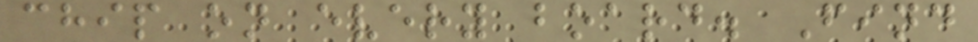chip on every board. Find
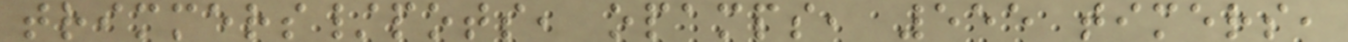trimmers/pots, opamps, 555 timers,
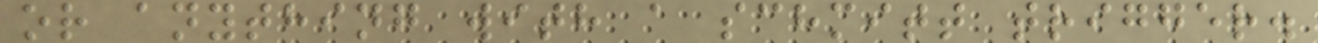or anything with a schmitt trigger.
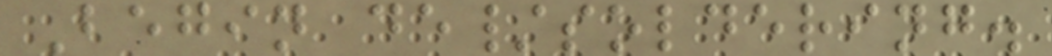Begin de/soldering.
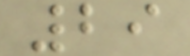29
